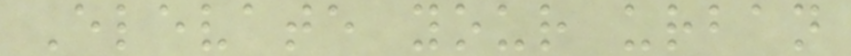Elevate your urban
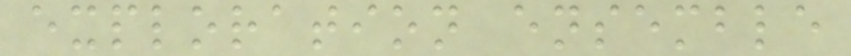exploration ensemble
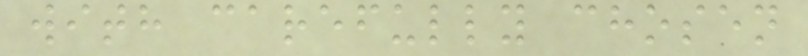with carefully chosen
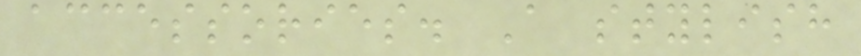accessories. A stylish
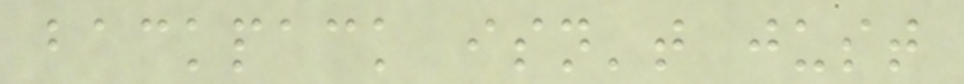backpack isn't just
